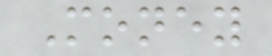Money
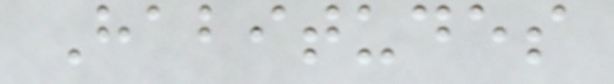Habitudes
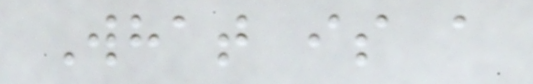What is a
